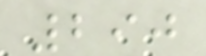290
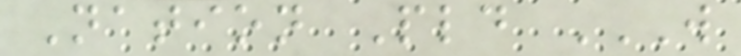Nation Pld W
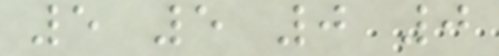5 5 0 0
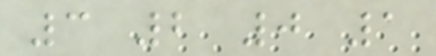3 2 0 1
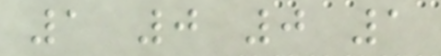1 0 0 1
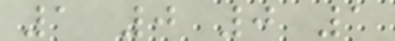1 0 0 1
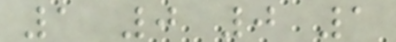1 0 0 1
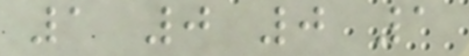1 0 0 1
